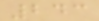243
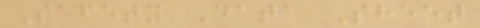Safety Data Sheet
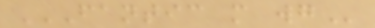FANTIC M WG
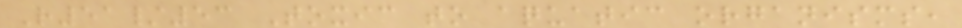R51/53 Toxic to aquatic organisms,
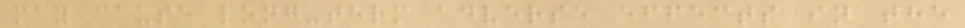may cause long-term adverse effects in the
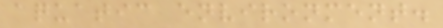aquatic environment.
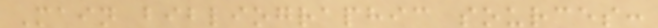Main bibliographic sources:
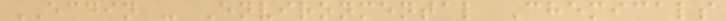ECDIN - Environmental Chemicals
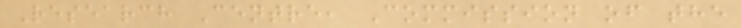Research Centre, Commission of the
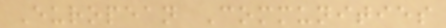European Communities
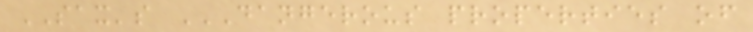SAX's DANGEROUS PROPERTIES OF
